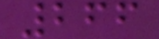266
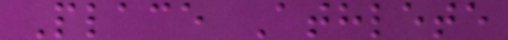Place Athlete
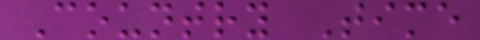Country Time
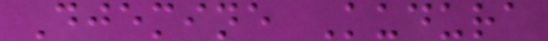Djemine Kudura
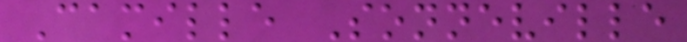Camille Sonneville
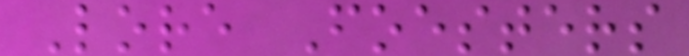Lore Foesters
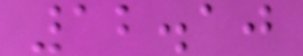12.10
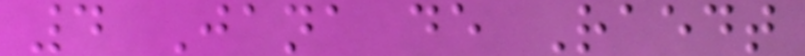4 Jana de Raedt
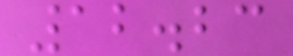12.23
